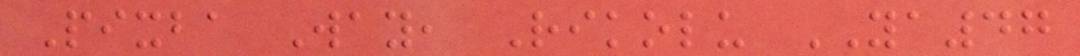Pixba Way, Rikolu YA47
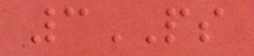3PS
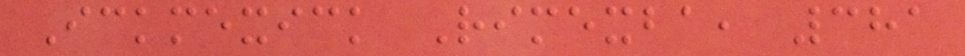Ickmexick Rimexba, 381
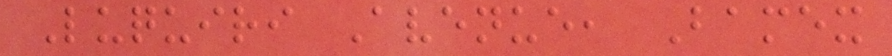Luquiri Avenue, Bamex
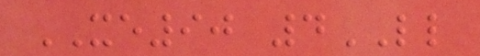XE90 4LL
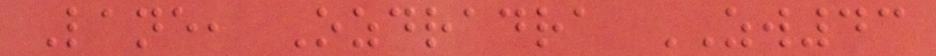Lane, Ozdradra ZW43
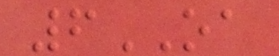6OA
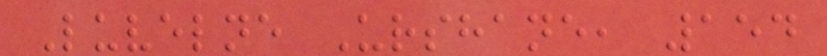Luvelne Urshane, 154
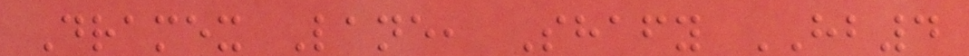Dramex Lane, Shafy HB4
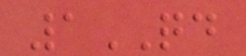1QD
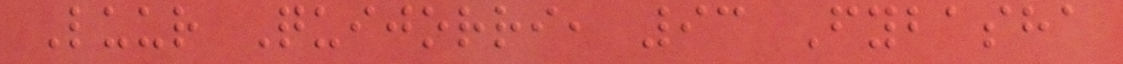Luur Quijorri, 93 Fybasha
